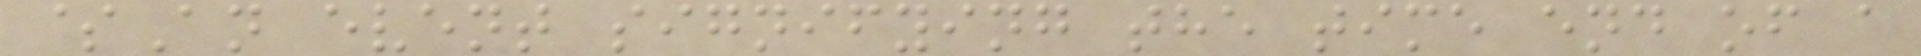$An event signifying the time end of a
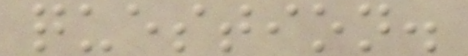question.
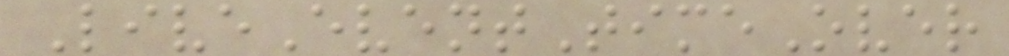LiveEventTimeOver
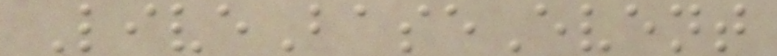LiveBaseEvent
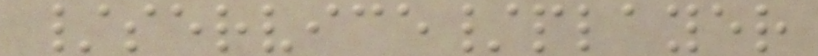/service/player
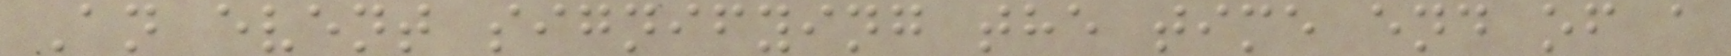An event signifying the time end of a
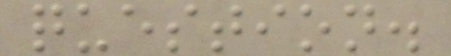question.
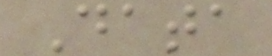Data
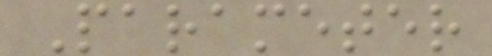Parameter
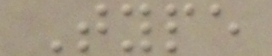Type
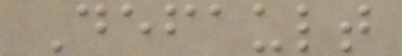Default
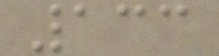133
